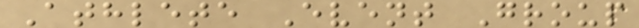Athlete Event Group
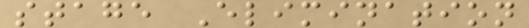stage Elimination
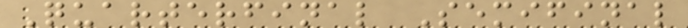Quarterfinal Semifinal
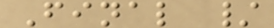Final /
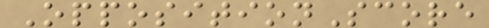OppositionScore
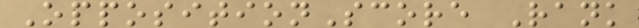OppositionScore Rank
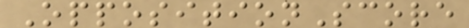OppositionScore
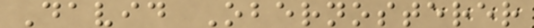David Obernosterer
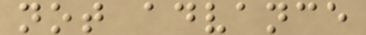not advance
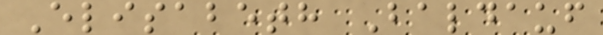Elisabeth Baldauf
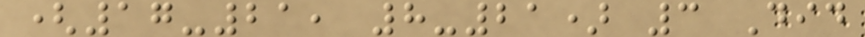(17-21, 8-21) 3 Did
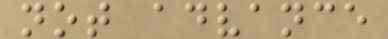not advance
